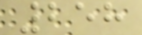258
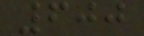600
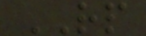RP
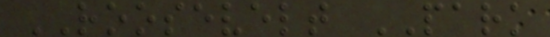ROOSEVELT PARK
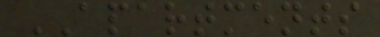APARTMENTS
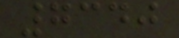7340
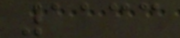1133
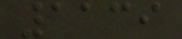1139
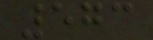573
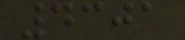4301
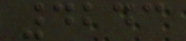4243
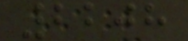2208
